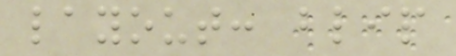layout: blip
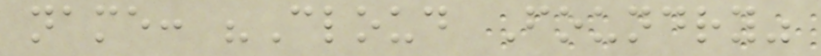name: "Cloud Foundry"
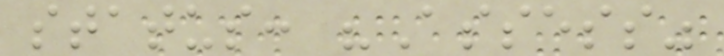status: "Assess"
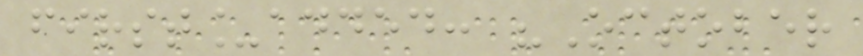first_added: "October
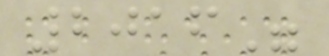2016"
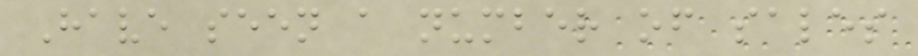Have seen a number of sales
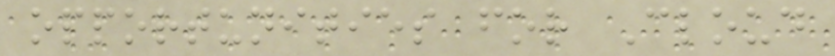opportunities for Cloud
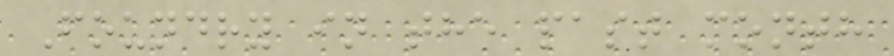Foundry in the past month
